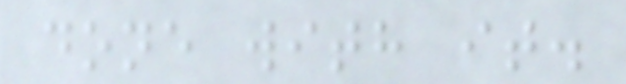done with it.
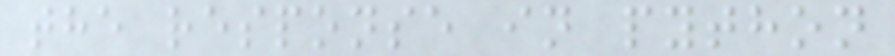the response in python
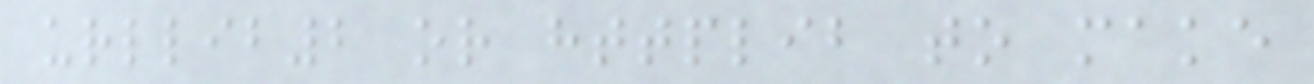urllib2 or httplib to make
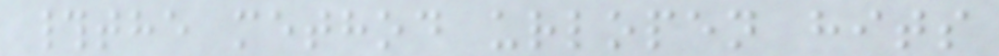#the method urlopen hits
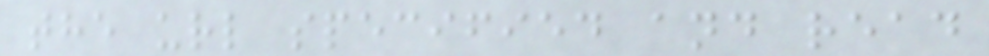the url specified and read
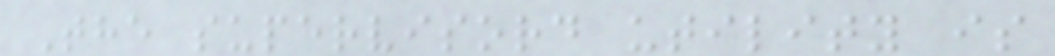The supervisord utility is
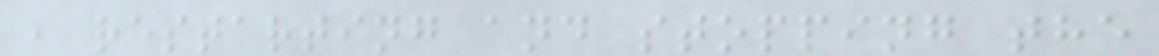, restarting and stopping the
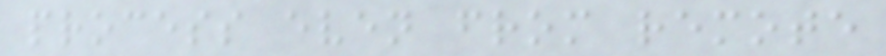process even from remote
